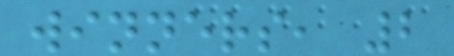winners, 2
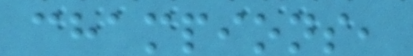champions,
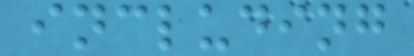including
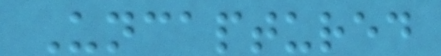Uncaptured
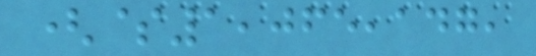($1,065,147,
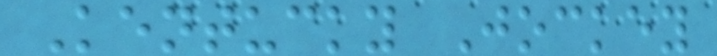Kentucky Jockey
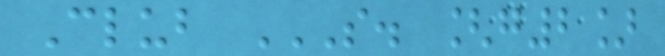Club S. [G2]
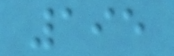195
